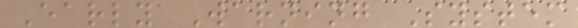Early Warning System
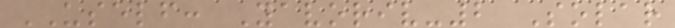USELF: Yavoriv-2 Solar
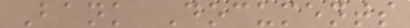Bank Documents
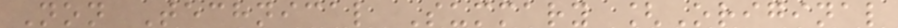Non Technical Summary [Original
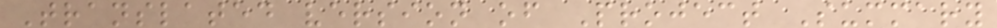Translated version of Project Summary
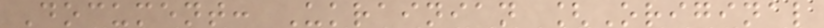Document: Ukrainian [Original
